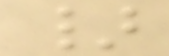}
